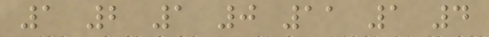1 2 1 0 11 1 4
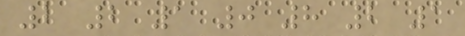2 2 1 0 8 2 1
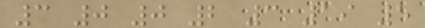3 0 0 2 3 19 5
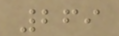269
